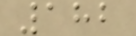182
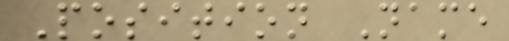Position Name
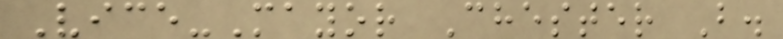Vice-Mayor Chester B.
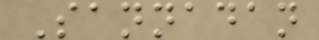Sannadan
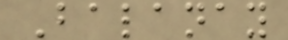Balanay
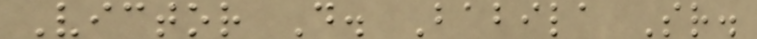Victor D. Babila Sr.
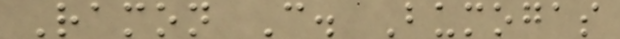Ramon C. Bumogas
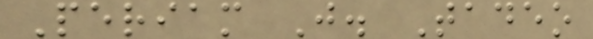Periam J. Tadeo
